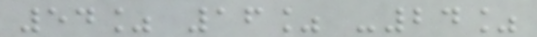54% 16% -24%
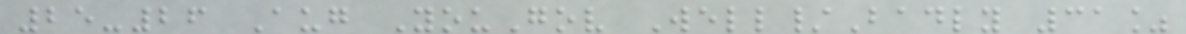25-26 Aug YouGov Well/Badly 31%
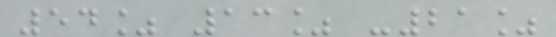54% 13% -21%
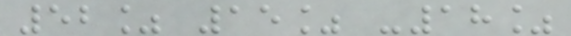52% 15% -18%
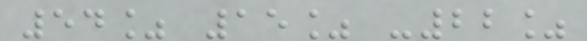54% 15% -22%
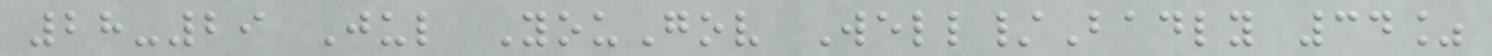28-29 Jul YouGov Well/Badly 34%
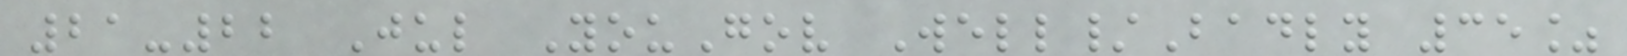21-22 Jul YouGov Well/Badly 35%
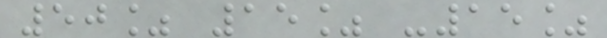50% 15% -15%
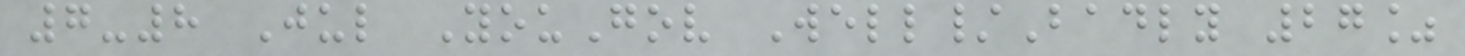7-8 Jul YouGov Well/Badly 27%
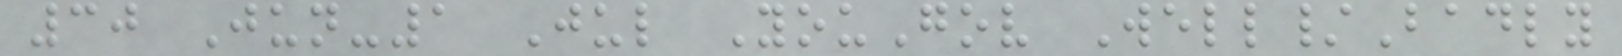30 Jun-1 Jul YouGov Well/Badly
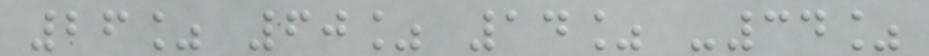26% 60% 14% -34%
